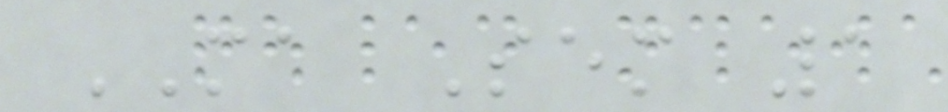MA Sem 1
